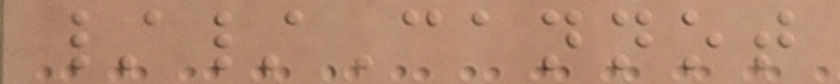//Cannot
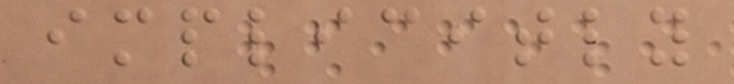implicitly
